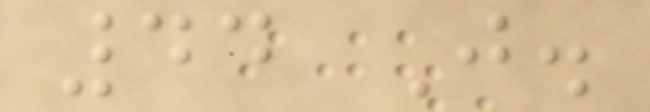44 J.
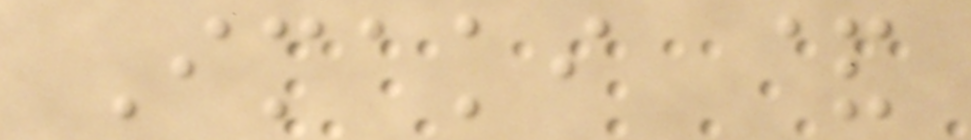Imaki &
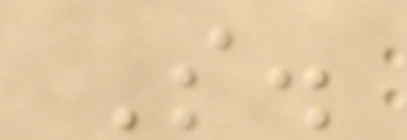S.
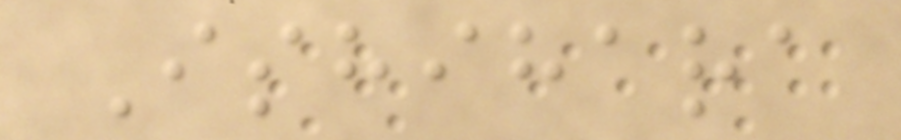Ishihara
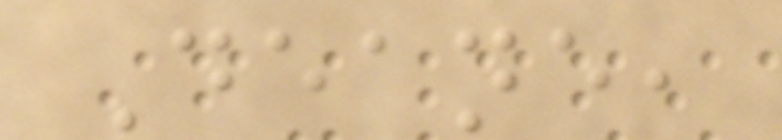Deane,
